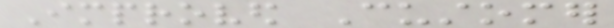Improved Customer
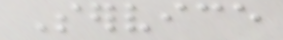Service
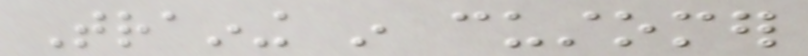Training in customer
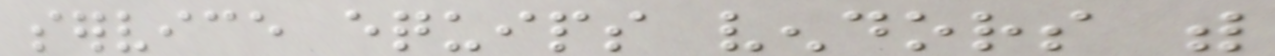service equips vendors with
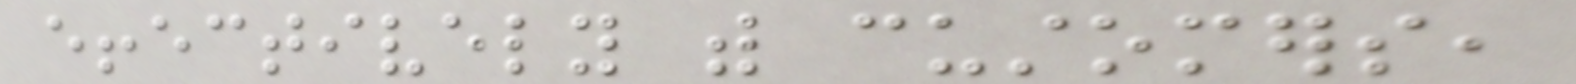effectively with customers,
